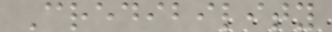Credibility
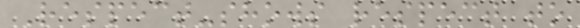Respect-shows respect to
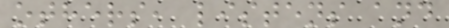others, listens and
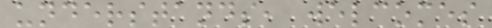understands, welcomes
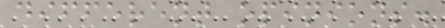different opinions.
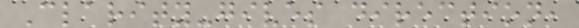Clarity-gives direction,
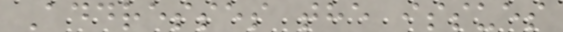Addresses the issues
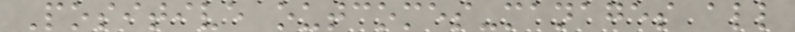Positive outcomes-manages all
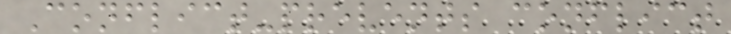Conflict-prevents conflict
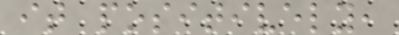it positively,
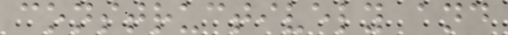constructively and
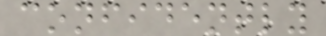confidently
